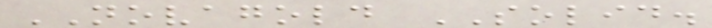NOVAGOLD SOLID.
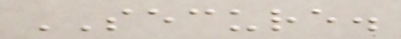SECURE.
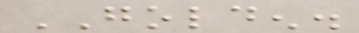GOLDEN.
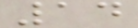14
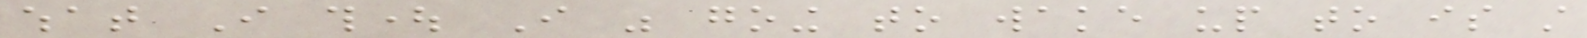what I thought I was going to wake up to is still
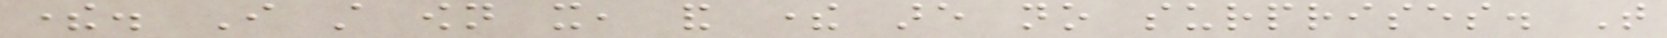there. I still own it, and there are no surprises. That
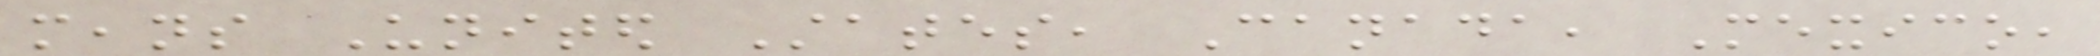means United States, Canada, Mexico,
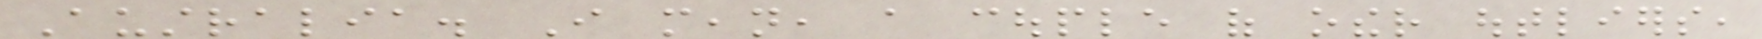Australia. I mean, a couple of other outliers,
